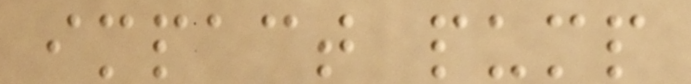impact pump
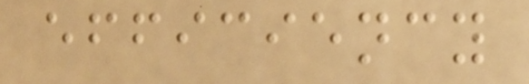efficiency
